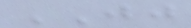JJ
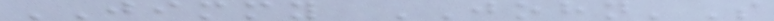JIMMY JOHN'S
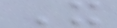X
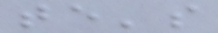te's
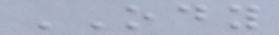ODY
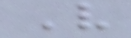V
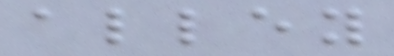alley
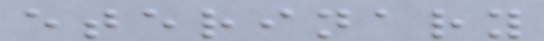eterinary
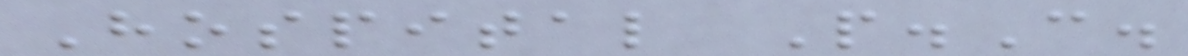Hospital P.C.
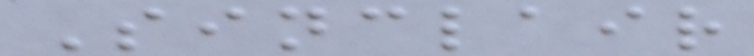Sinclair
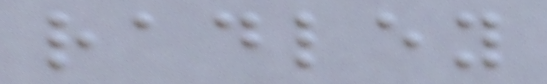radley
